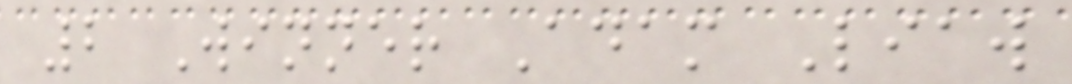2 Winner Adam Liaw
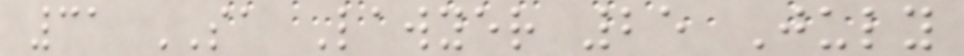31 SA Lawyer 25 July
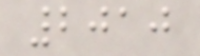2010
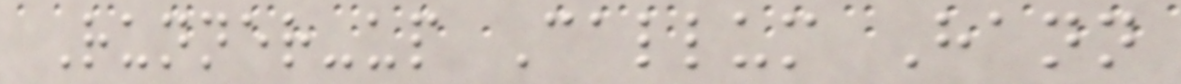Runner-up Callum Hann
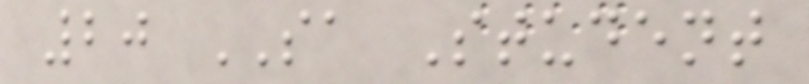20 SA Student
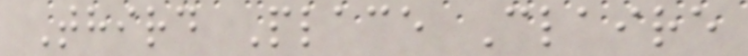Third Place Claire
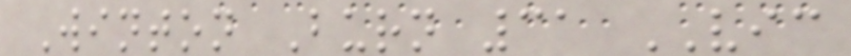Winton Burn 31 VIC
